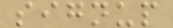signup
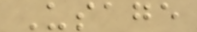Usage
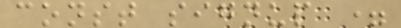const signup =
